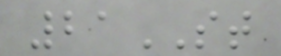21ST
